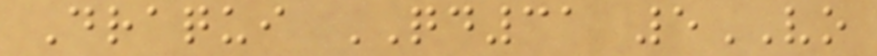Draqui QD31 5VO
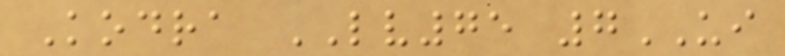Kodra LV75 7UI
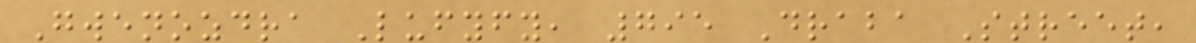Gwenozdra Lufyfy, 795 Draba Street,
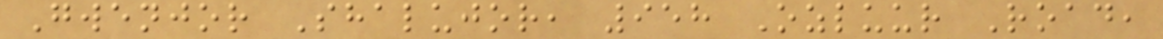Gwenjor Shalujor, 958 Ozluur Road,
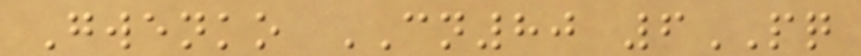Gwenko CN80 6PQ
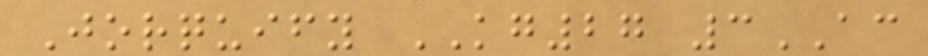Jorquify KG27 3AC
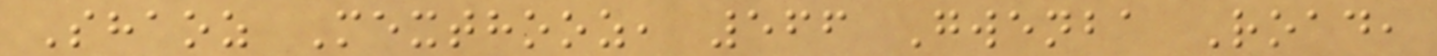Shaoz Mexthooz, 566 Gwenba Road,
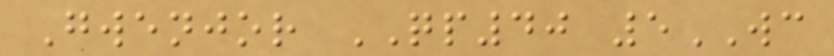Gwenjor QP40 5WC
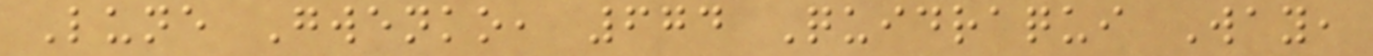Lune Gwenko, 674 Quidraqui Way,
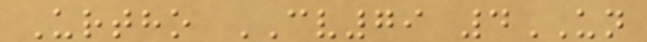Urtho CV79 4UN
